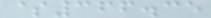$366.35
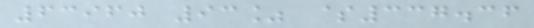63960 93% $337.36
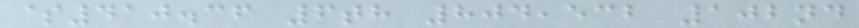$410.36 6th 804,532 102nd
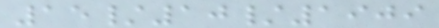15/10/1909
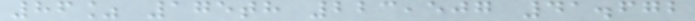86% 175th 223,507 41.672
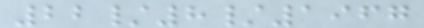22/8/1967
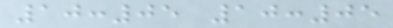10:05 10:05
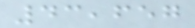43,657
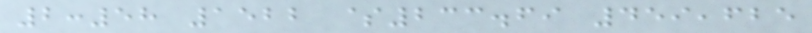2:58 1522 $233.69 459,625
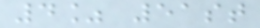4% 51st
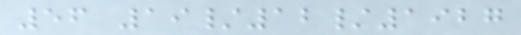56 19/12/1927
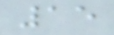15
